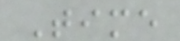Time
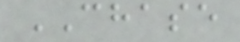CHASE
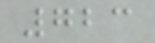723
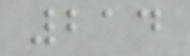214
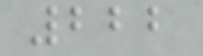222
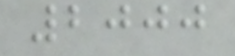2000
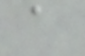a
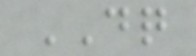DQ
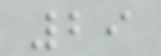29
